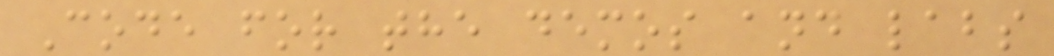Code for the demos and labs
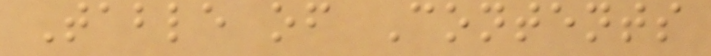Table of Contents
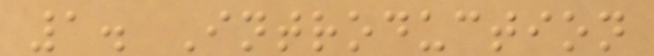1. Introduction
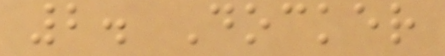2. Docker
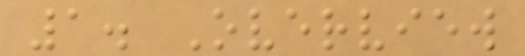1. Overview
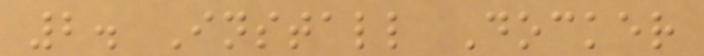2. Install Docker
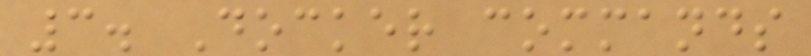3. Docker commands
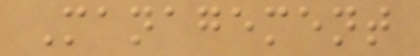Management
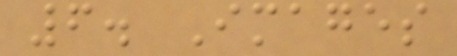6. Images
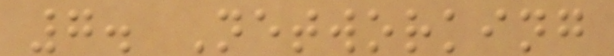7. Networking
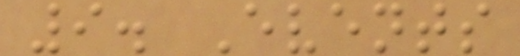9. Events
